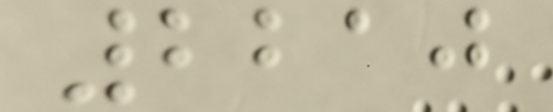2210
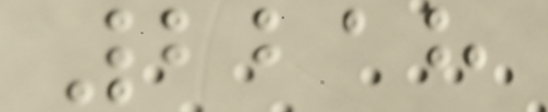2218
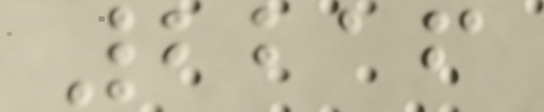2216
